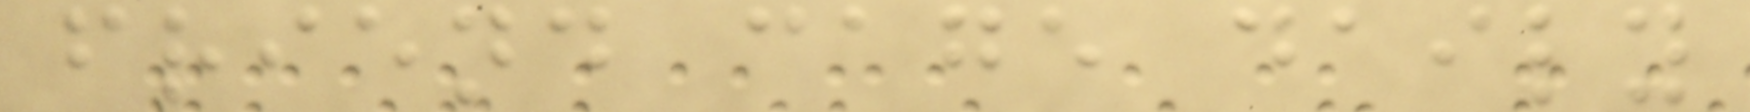friend cage daily
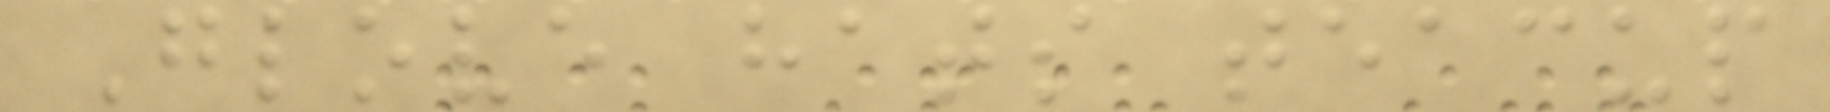Glove hats teacup
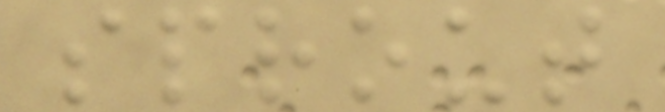sprout
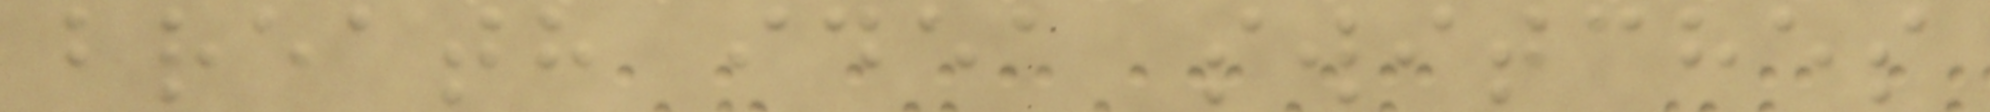breath idea switches
